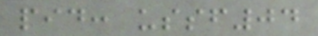pid: ussf04
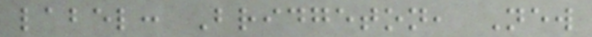label: Bridgeton, New
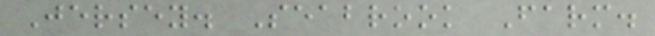Jersey. Seabrook Farm.
